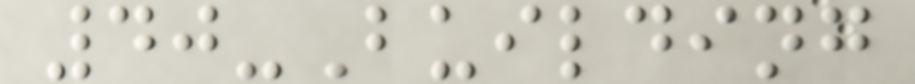40-Building
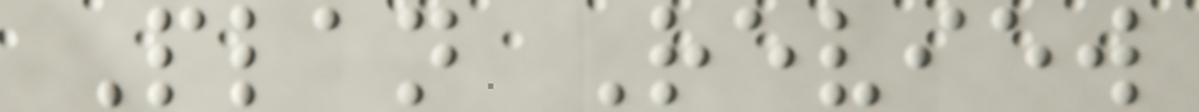Plan Review
